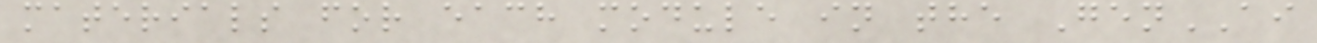materials for each module in the GenAI
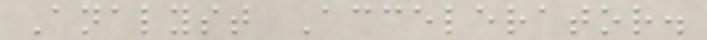Analyst Accelerator.
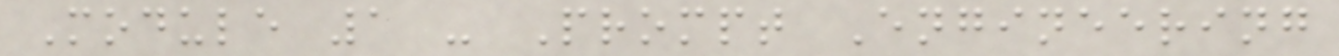Module 1 - Prompt Engineering
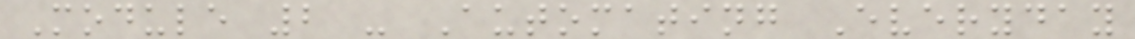Module 2 - Automating Everyday
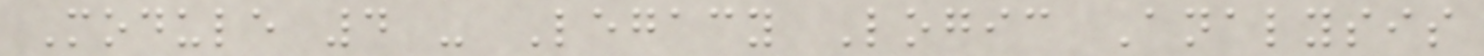Module 4 - Legacy Logic Analysis
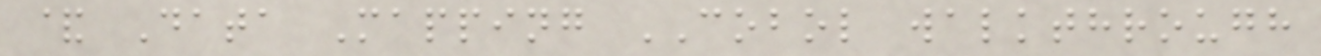& Data Mapping COBOL walkthrough
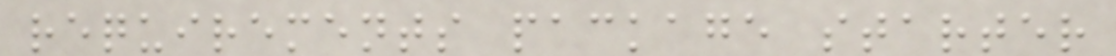requirements package starter
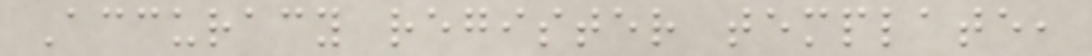Accuracy register template,
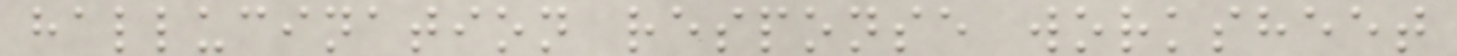hallucination response worksheet
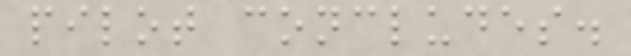pilot concludes.
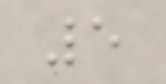5
